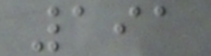191
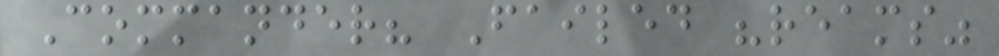Commander? Failed "reams"
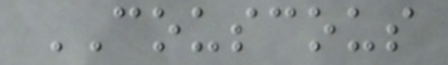COUSCOUS
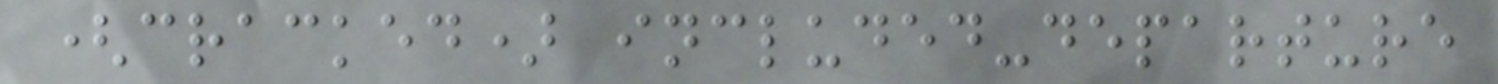(cracked) included-departure
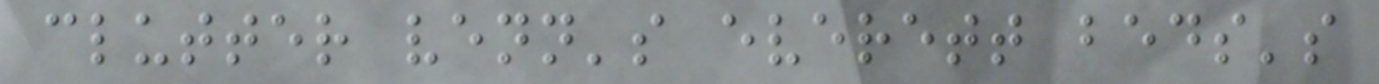clutter venn's everett beds's
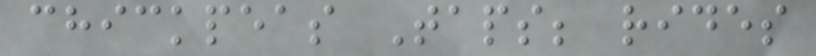chickpeas Taps; rides
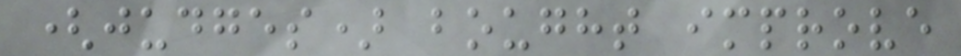(judges) bought improve
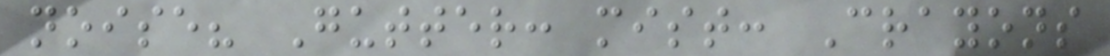noise? Gutter: mist: Crayons
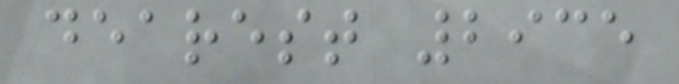dearest 2935
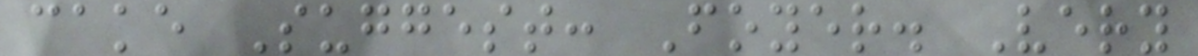cake Suggest: Foyer. Very
